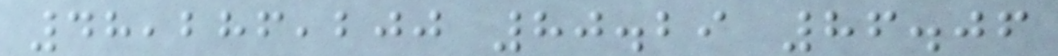48,286,200 80.29 86.06
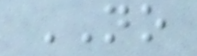NO
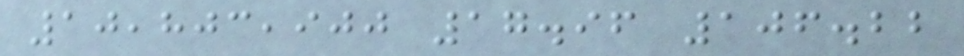10,803,900 17.96 106.22
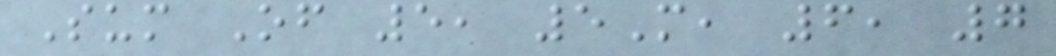Sum Of 5, 5M, 6, 7
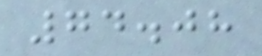74.08
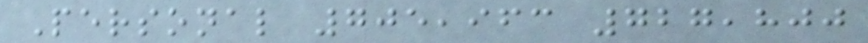Personal 705,963 727,800
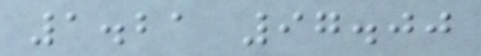1.21 97.00
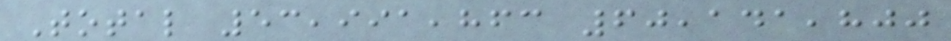Total 53,991,863 60,141,800
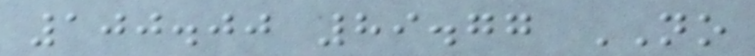100.00 89.77 NO
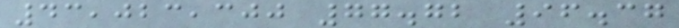43,023,300 77.72 96.37
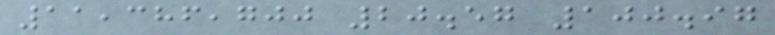11,386,700 20.57 100.97
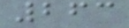263
